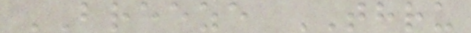BREEZE THRU
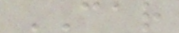CAR
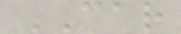CAR
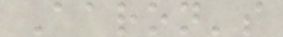Aaron's
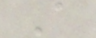A
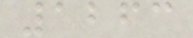1263
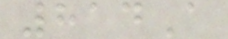814A
